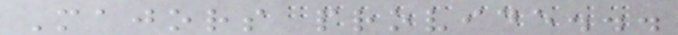Majors provide...
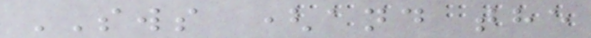SWS (and the
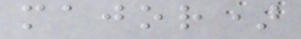major)
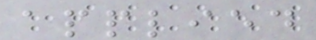applied
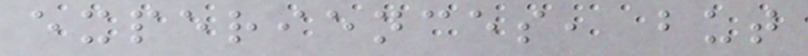experiences, but
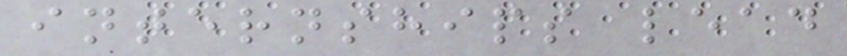internships lead
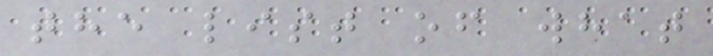the list of what
